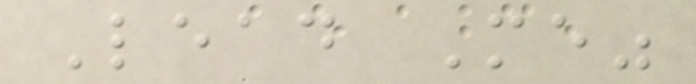Lead Me"
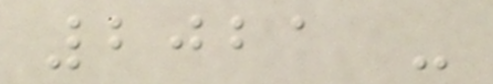2021 -
